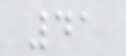41
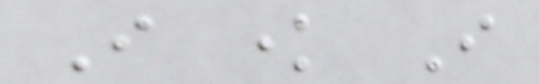I know I
